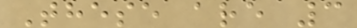These are 3
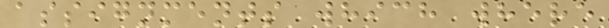assignments which where
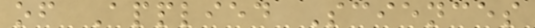of Applied Sciences
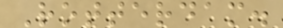Rotterdam.
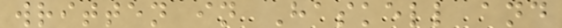written in Haskell and
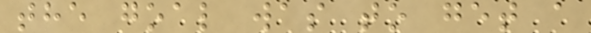the goal was to get a
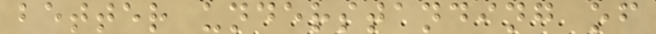better understanding of
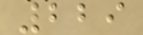229
